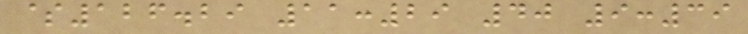$126.29 11:29 40 9:39
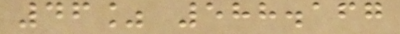46% 588.167
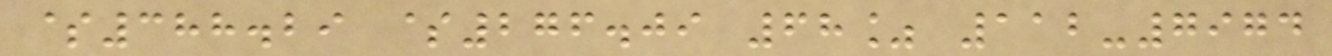$388.29 $276.09 68% 112-7974
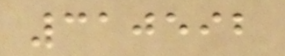310592
